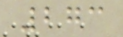273
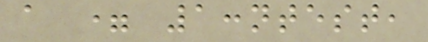a = 1:ntest,
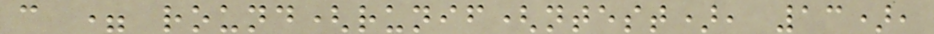c = round(runif(ntest), 13),
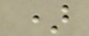)
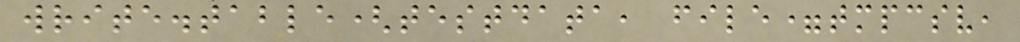write.table(testdata, file=tmpcsv,
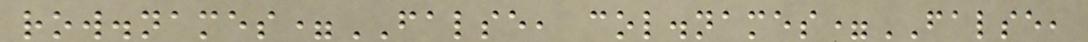row.names=FALSE, col.names=FALSE,
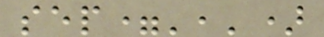sep=',')
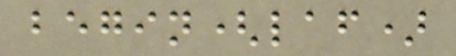begin(laf)
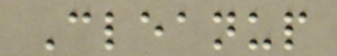Cleanup
